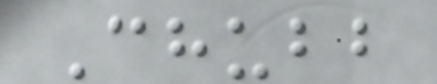Chubb
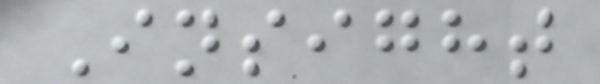Insight
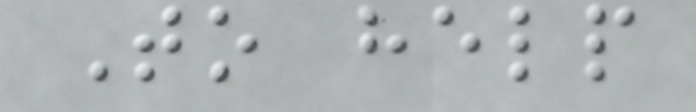To help
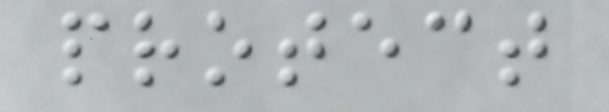protect
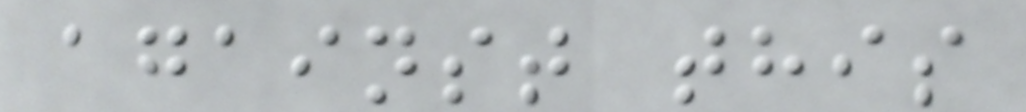against this
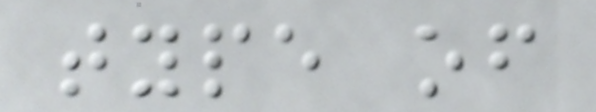type of
